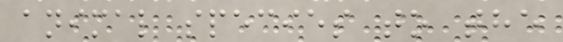animal species to the
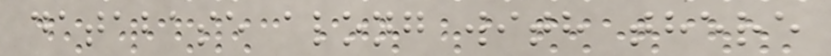database along with there
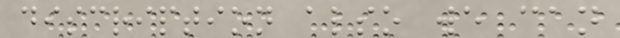discription also we can
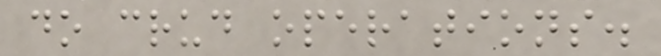do crud operations.
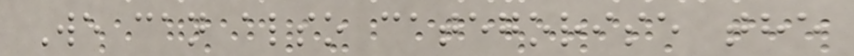We can also categorise the
